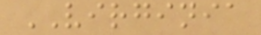VIRGINIA
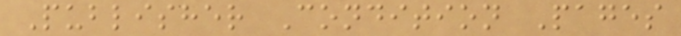Publisher Condition Pages
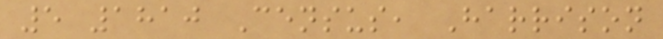5 1810 Census, Harrison
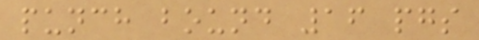punch bound 16 pgs
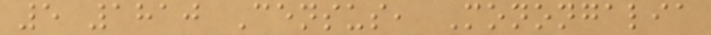5 1810 Census, Monongalia
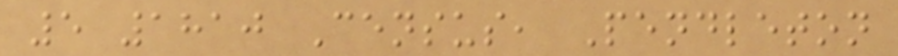5 1810 Census, Pendleton
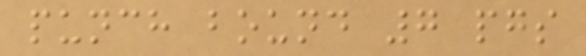punch bound 7 pgs
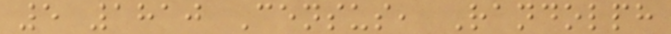5 1810 Census, Randolph
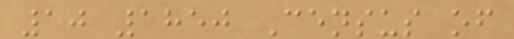10 1850 Census of
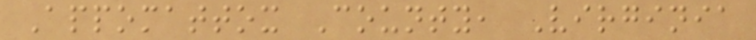Appomattox County, Virginia
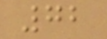72
